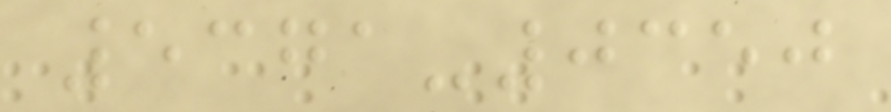5371-0350
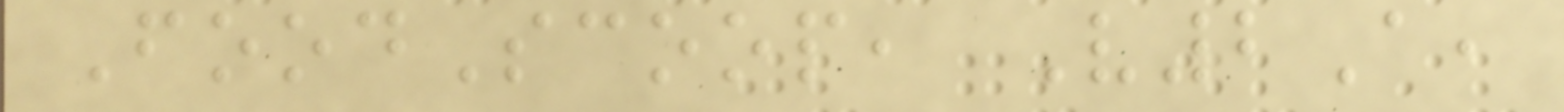FoodScoop, V2A,
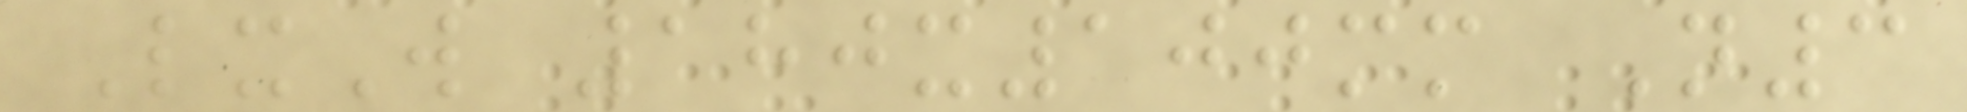LxW 180x100mm N3
